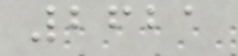2621
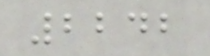2242
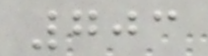703
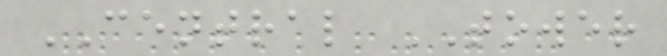CENTRAL TOWER
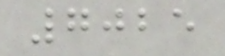7025
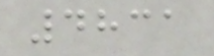4831
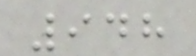948
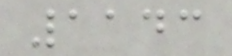1143
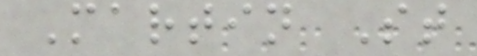Martin St
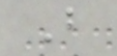B
